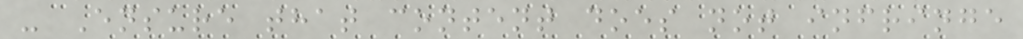- Ensure that content does not infringe
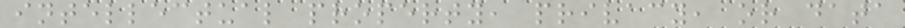intellectual property, privacy, or data
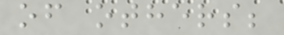of others;
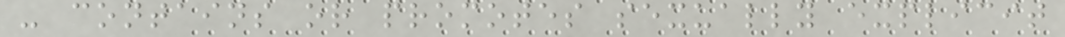- contains or promotes sexually explicit
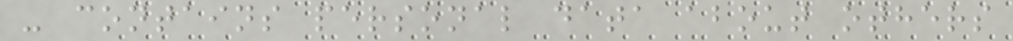- contains personal data about others
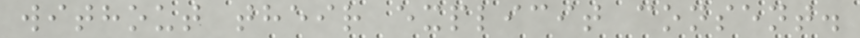without their explicit consent.
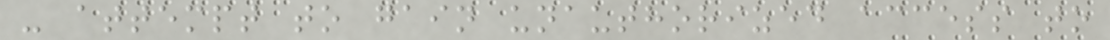- attempt to gain unauthorized access to
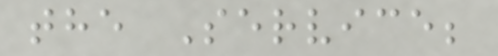the Service;
